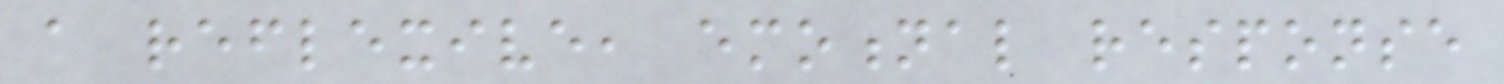a reflexive, emotional response
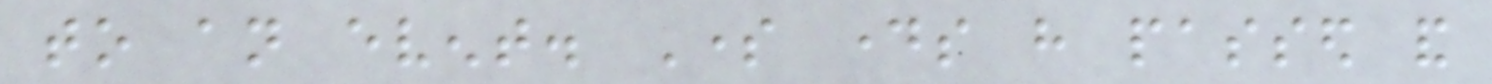to an event. Some days have passed and
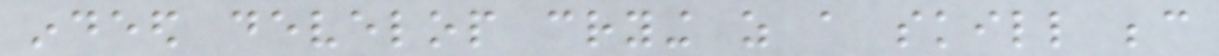indeed develop crying as a skill because
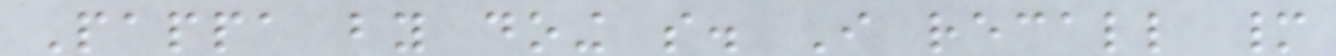Pappa by doing so. I recall many
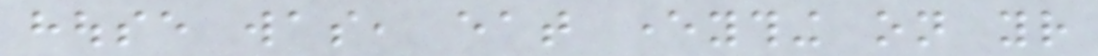house was, eat everything on your
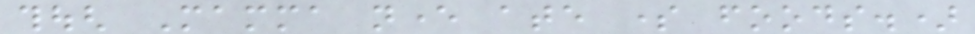though Mamma never ate some foods.)
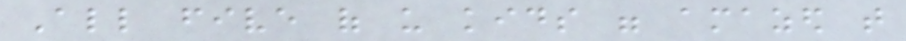All five of us kids were amazed that
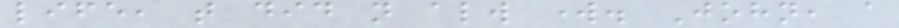life, that did not always work. John, a
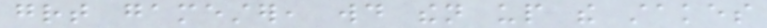great gamester, would then up the stakes
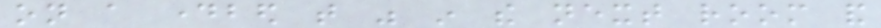on a daybed that was in the next room and
